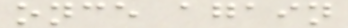once again
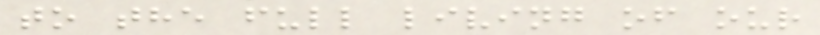to the full living of our
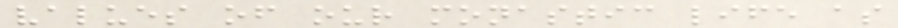values of our monastic life as
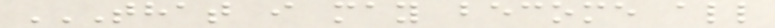THAT I MAY BECOME ALL
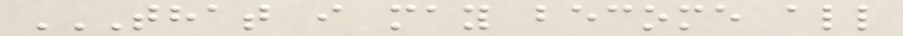THAT I MAY BECOME ALL
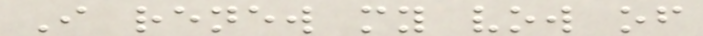I renew my vow of
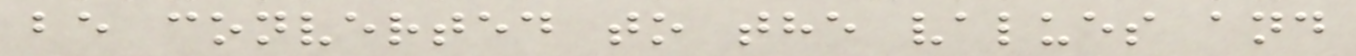be converted to the values and
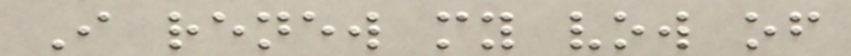I renew my vow of
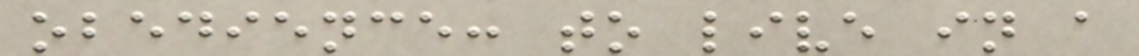obedience: to live in a
